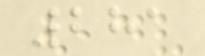281
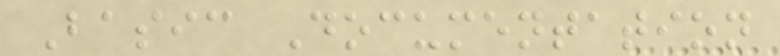Basic Documentation
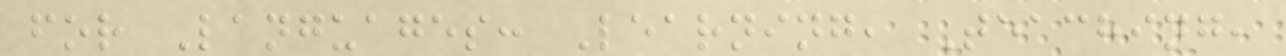for Languages: Learning, Teaching,
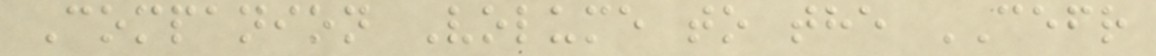Companion Volume to the CEFR
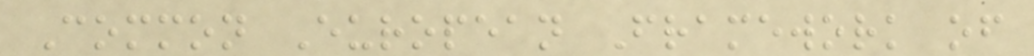Common European Framework of
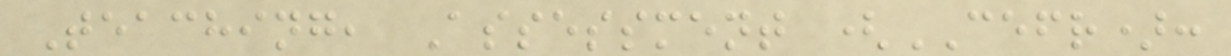Teaching, Assessment (CEFR):
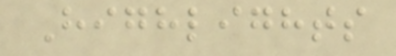Highlights
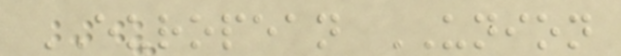EUROPEAN UNION
